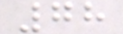78
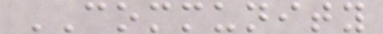COMMUNITY
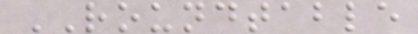ROUNDTABLE
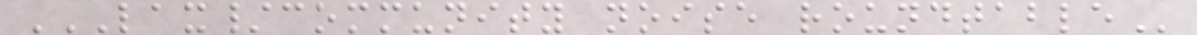LAX/COMMUNITY NOISE ROUNDTABLE
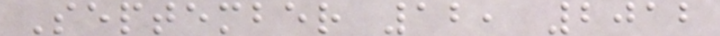September 12, 2012
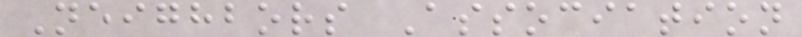Neighbors Association
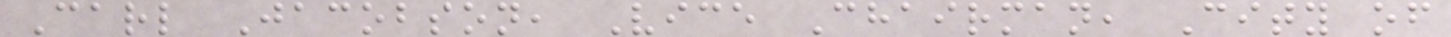Carl Jacobson, Vice Chairman, City of
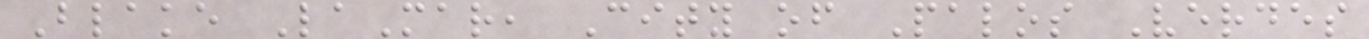Blake LaMar, City of Palos Verdes
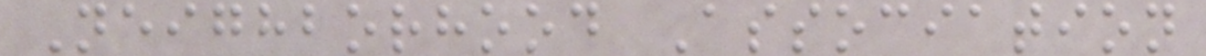Neighborhood Association
